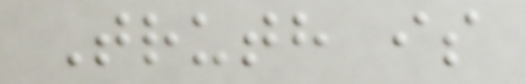Truth is
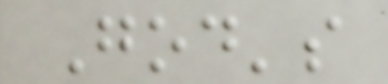God's
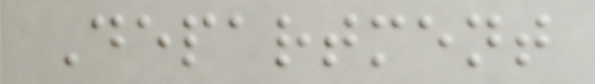Department
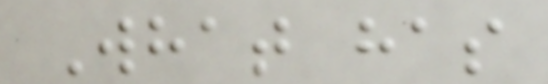What has
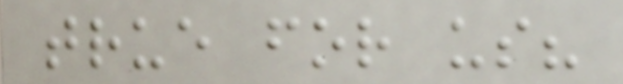true for us?
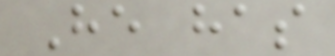He has
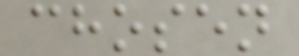chosen
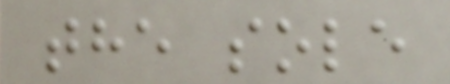the sole
